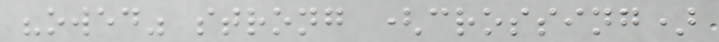"owed" strong (crossing)
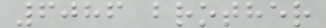6086 brother
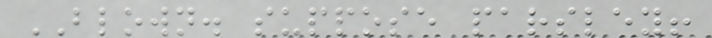BLOWN. suppose parsley!
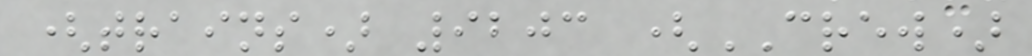(trains) 9203 (CREW)
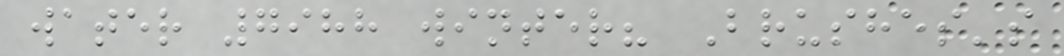water 7988 winter? Brushes's
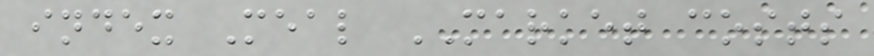index Meal MARKET costs
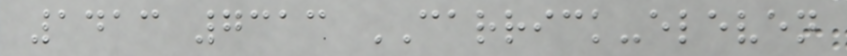1413 7313 CARRICK-eleven
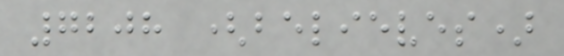7208 (believes)
